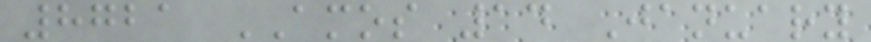8721 AMOS 14 January
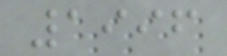1996
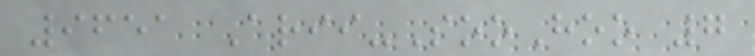9651 Arii-SooHoo 7
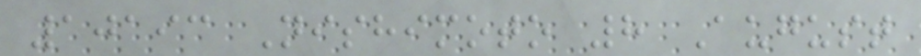10193 Nishimoto 8 August
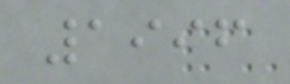1996
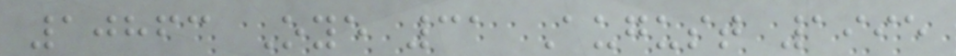10863 Oye 31 August 1995
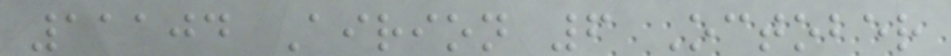11104 Airion 6 October
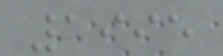1995
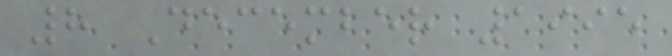8 December 1995
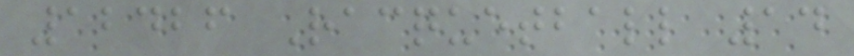12426 Racquetball 14
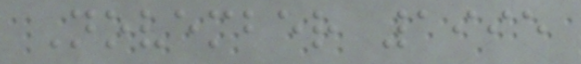November 1995
